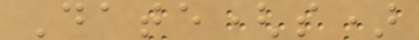Date(s)
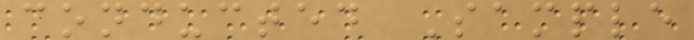conducted Sample
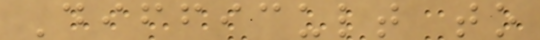Difficult to
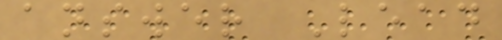answer Lead
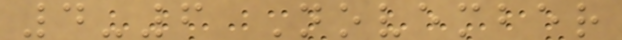4-6 November
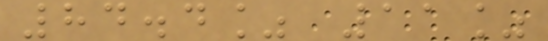84.4% 11%
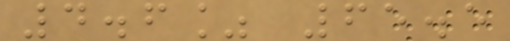4.6% 65.5
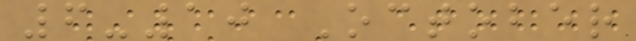6-10 October
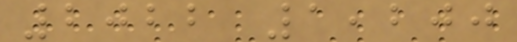2022 1,200
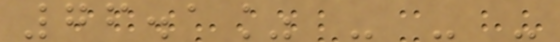76.1% - - -
